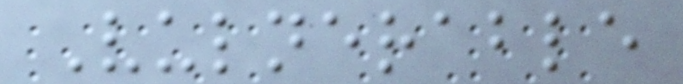Vulnerable
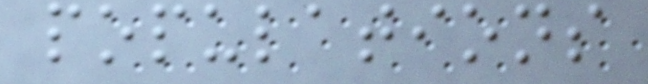populations
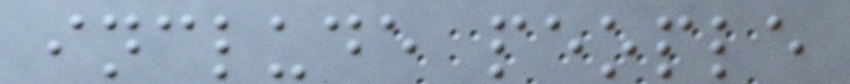include people
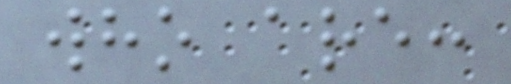who are:
